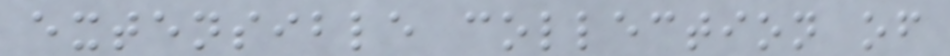extensible collection of
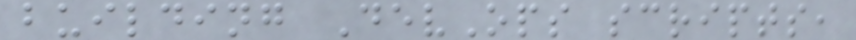building DevOps scripts,
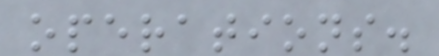operations.
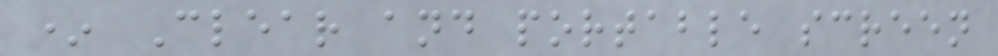* Clear and portable screen
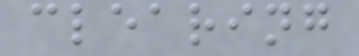clearing
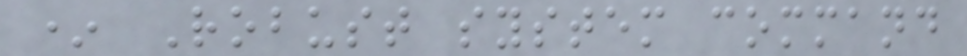* Robust system command
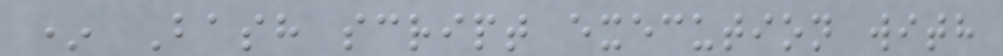* Bash script execution with
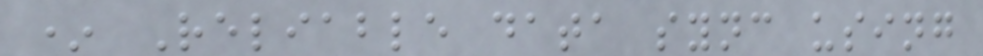* Reliable data sync using
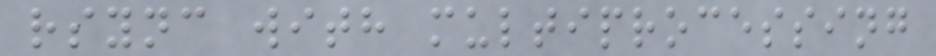rsync with multiprocessing
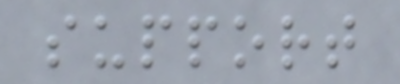support
